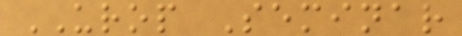UROP Seminar
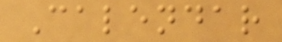Calendar
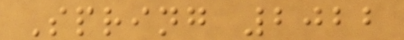Spring 2022
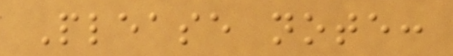Please note:
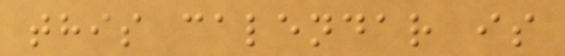this calendar is
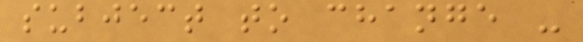subject to change -
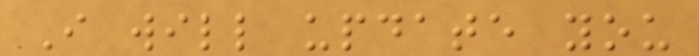I will update you
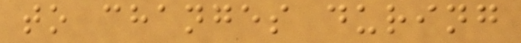to changes during
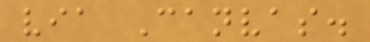via Canvas.
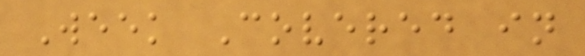Week Covered in
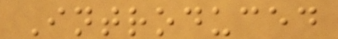Introduced
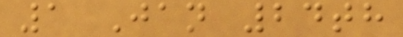1 Jan 24th
